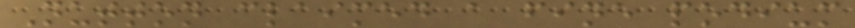Nutton claimed a fine podium
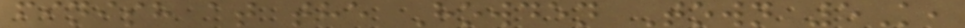finish at the Howden Town 5K,
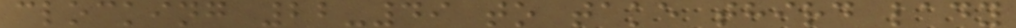clocking 22-49 to take third lady
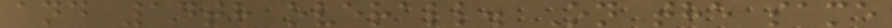and 14th overall. On the same
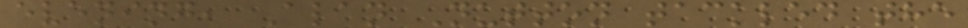evening, Alan Nutton tackled the
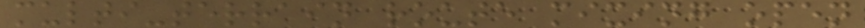multi-terrain route mixing open
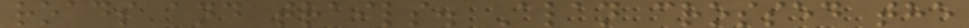roads and trails. Alan crossed the
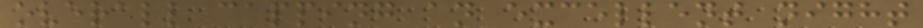overall capping an excellent night
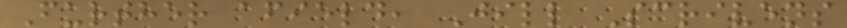Further afield, Jill Scrivens
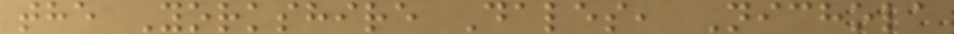the Yorkshire Dales, Nichola
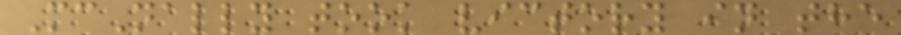McNally took victory in the
